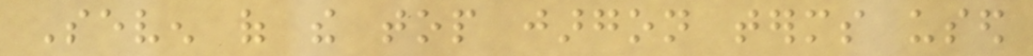Seven of the top jargon terms used
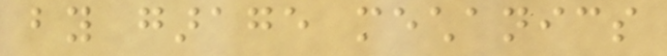by garage mechanics
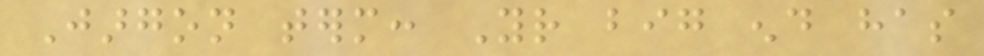Jargon term: Your big end has
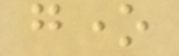gone
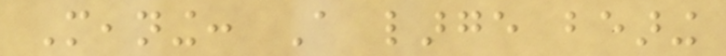Meaning: A large bearing
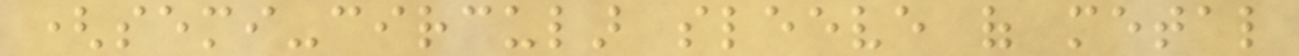(semi-circular sleeve of metal
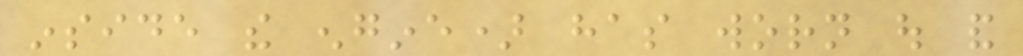inside the engine) has worn out and
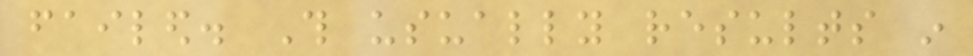failed. This usually results in
